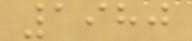1980
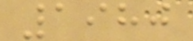1980
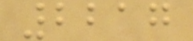2217
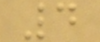4
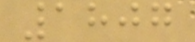1807
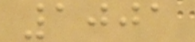1001
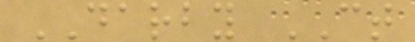DARBY CT
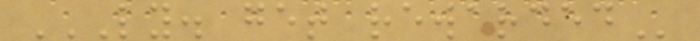LY. GET REWARDED
